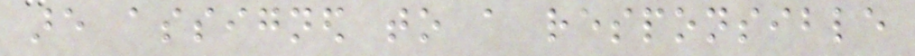are assigned to a responsible
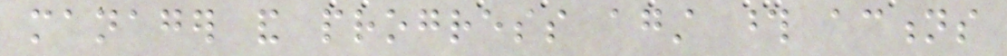manager and progress against those actions
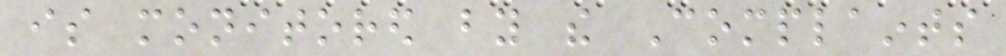is monitored by the Complaints
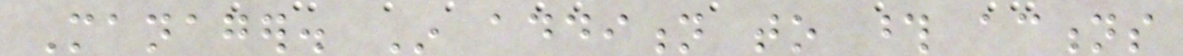Manager. In addition to those actions
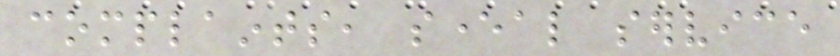complaints, several service
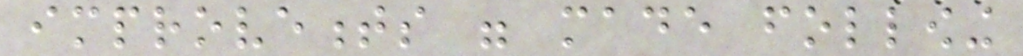improvements were made following
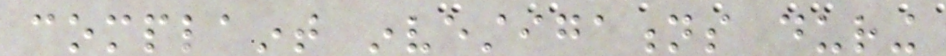complaint investigations during
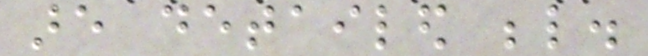are detailed below.
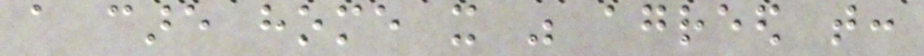a care home it was agreed that:
